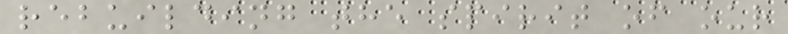rebuilding the spirit of our
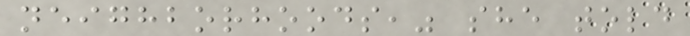neighborhoods," she told
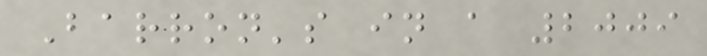Barron's in a 2009
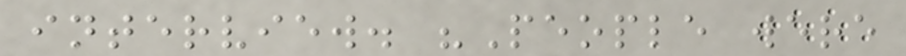interview. "People were
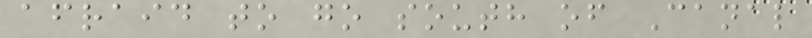afraid to go south of Canal
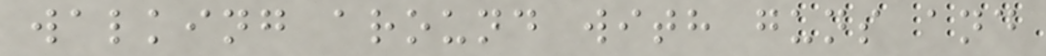walking around with guns and
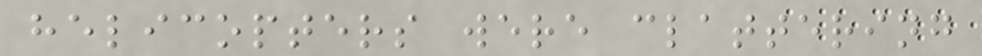helicopters were clattering
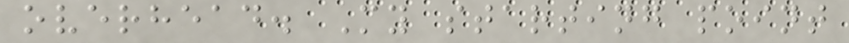overhead. My starting point
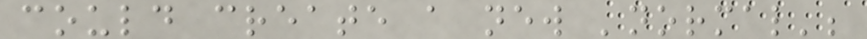could create a new 'normal';
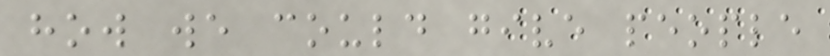how we could give people
